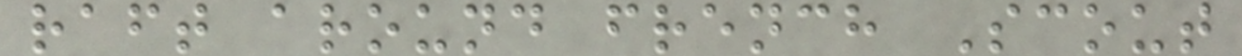raft around french Scout
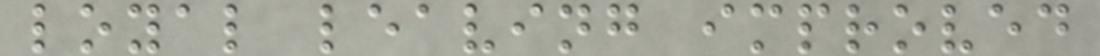loyal leaving improved
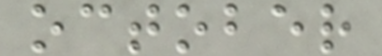october
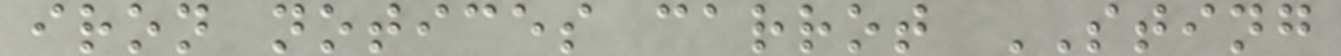iron notices carrot STING
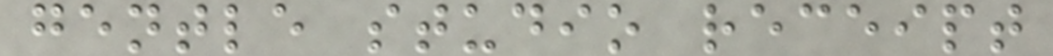gentle studio receipt
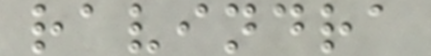ravindra
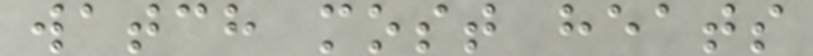watch most heats
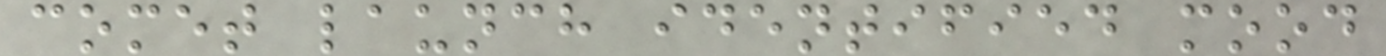comet launch identified mood
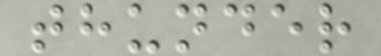thunder
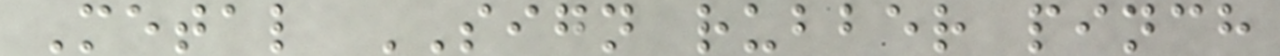Metal SIGN rubber pinch
